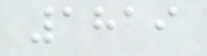1819
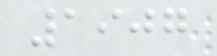1907
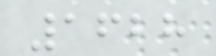1628
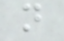n
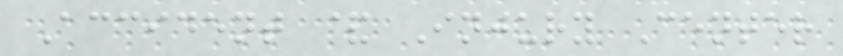Accident & Injury Center
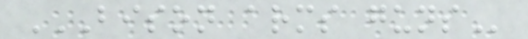BISON ARMS GUNS
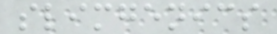slimgenics
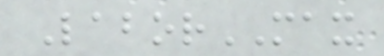LaborMAX
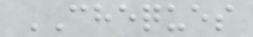CHEQUES
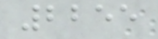2255
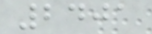2401
